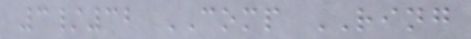3/32 COMP RING
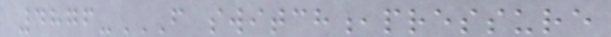4876-F SWITCH,PRESSURE
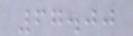67.00
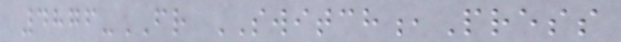4876-FR SWITCH,Press
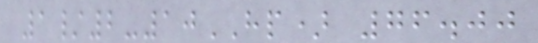1/2-10HP) 76.00
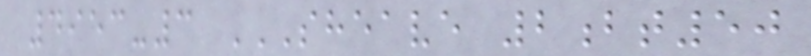4953-3 SHEAVE 2BT50
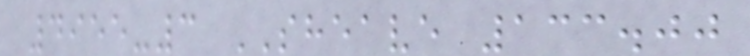4955-3 SHEAVE 133.00
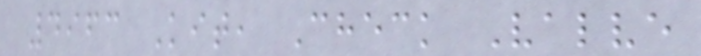4963 Kit, Check Valve
